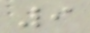9
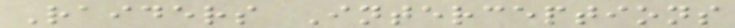Raiders Interceptions
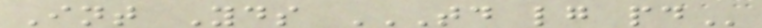Int Yds TD LG PD
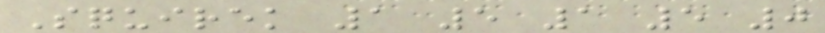Squirek 1 5 1 5 0
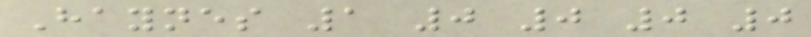Haynes 1 0 0 0 0
